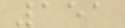151
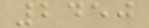2450
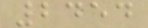2454
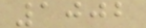1002
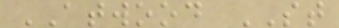ATWOOD ST
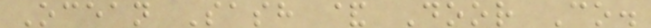Ocean Sash & Door Co.
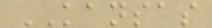KANSAS
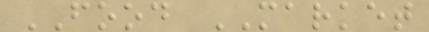FOOD MARKET
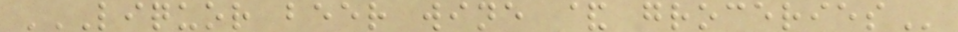LIQUOR BEER WINE & GROCERIES
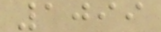1099
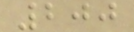200
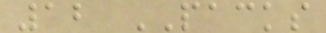12 PACKS
